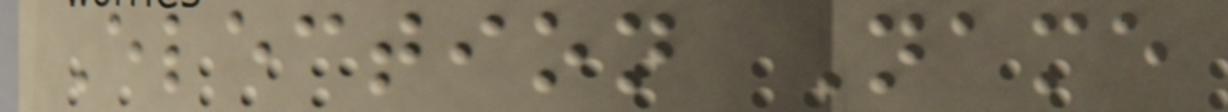Election Name
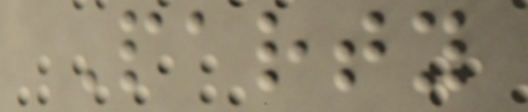Party
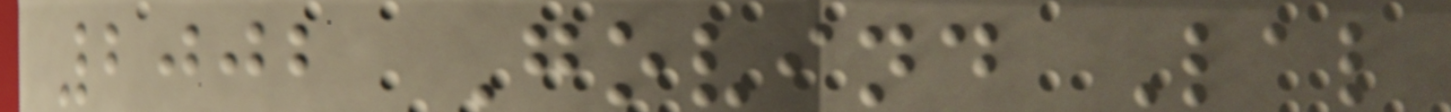2002 Govind Lal
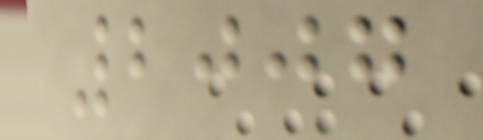2007
